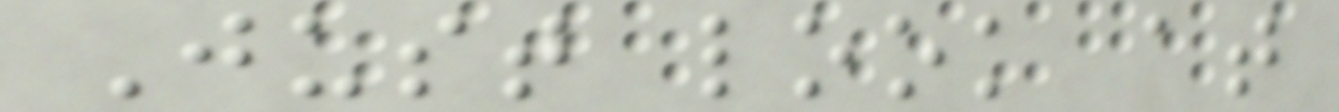Just look at
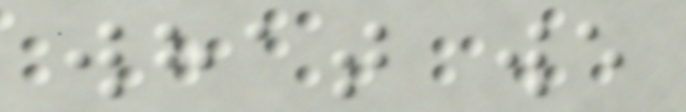what we
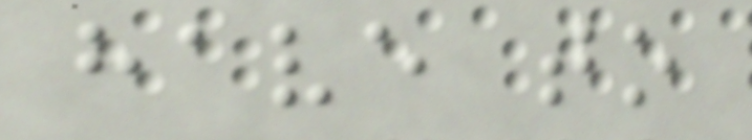have to
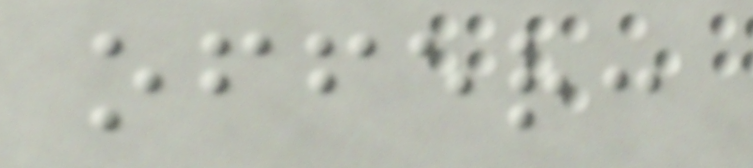offer:
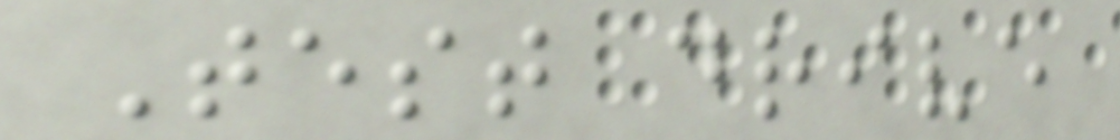Test drive
